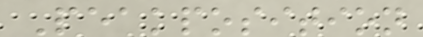Peakposition
